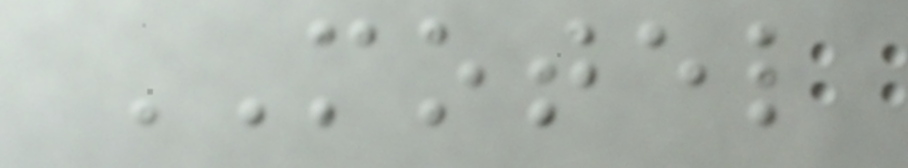MOTEL
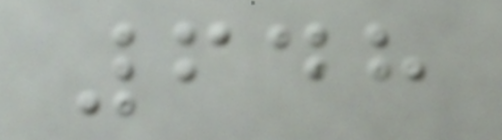648
